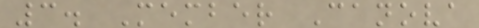3. Member Canova
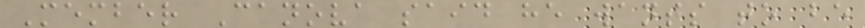Member Canova said he wants to be
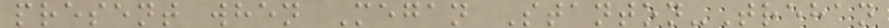present when Megan Stanton-Trehan
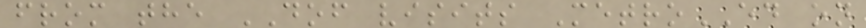from the DOF visits MetroED on
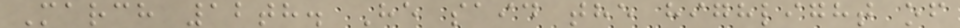March 12th. He said the highlight of
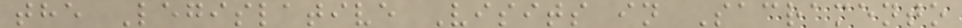the Legislative Visits in Sacramento
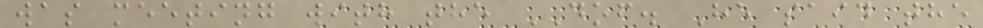was meeting with the DOF. He said the
